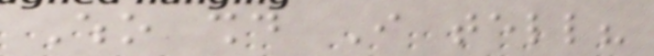Who should I tell?
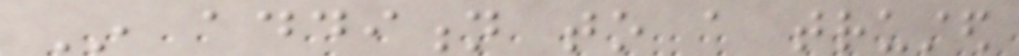In addition to a trusted
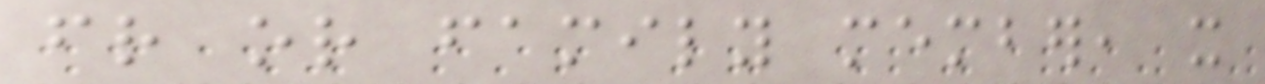friend or family member, it
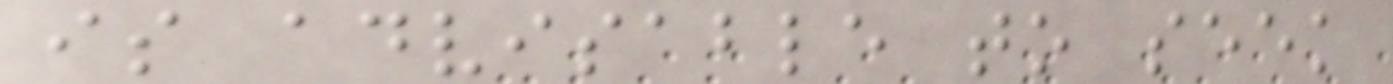is advisable to seek
